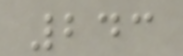243
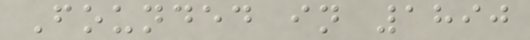Founded in 1890
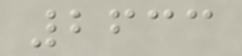2633
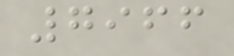7966
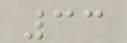33
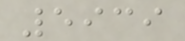5939
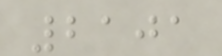2101
